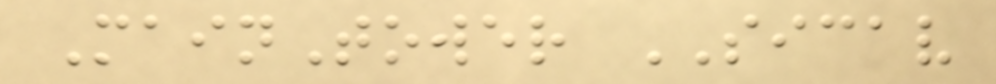MainTower SICAV
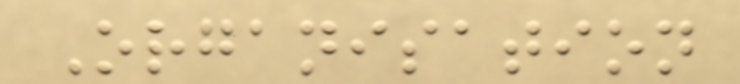Organisation
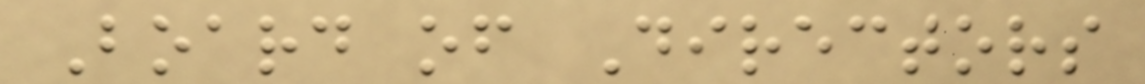Board of Directors
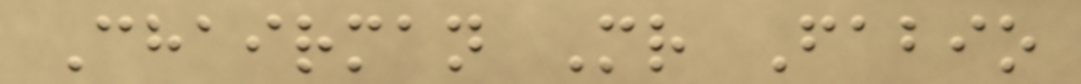Chairman Mr Fabio
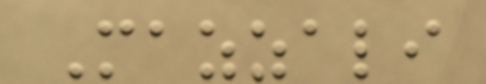Mazzali
